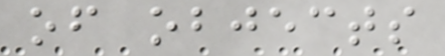of objects
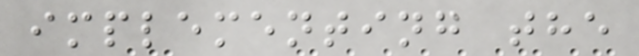implementing the
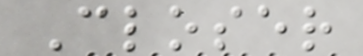Closer
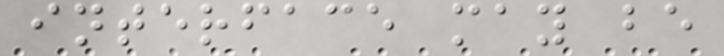interface may be
